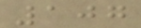107
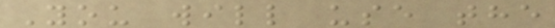You will use the
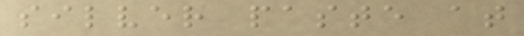silver paste at
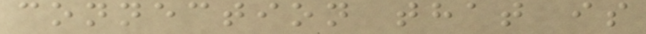connection that is
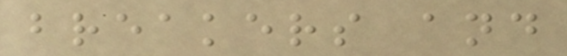breakers and
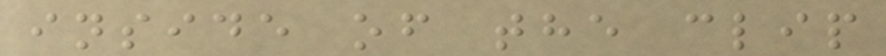inside of the clip
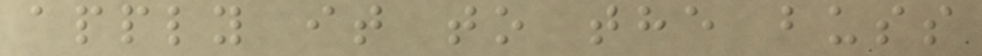apply it to the buss
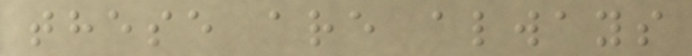these are always
